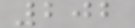202
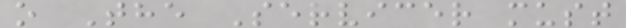o The Servicer must
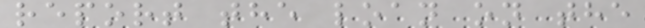report the loan on the
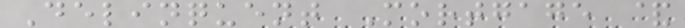Delinquent Mortgage &
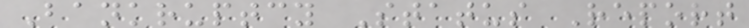Bankruptcy Status Report
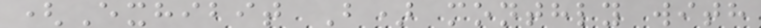(Exhibit B) monthly with
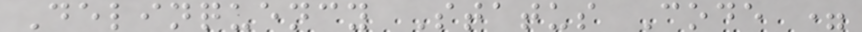Delinquency Status Code =
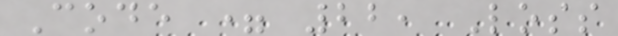Code = 22, Loss
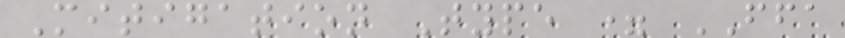Mitigation Type = FFA
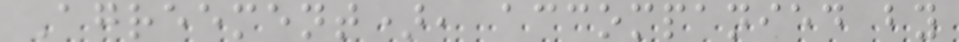Agreement), accompanied by
